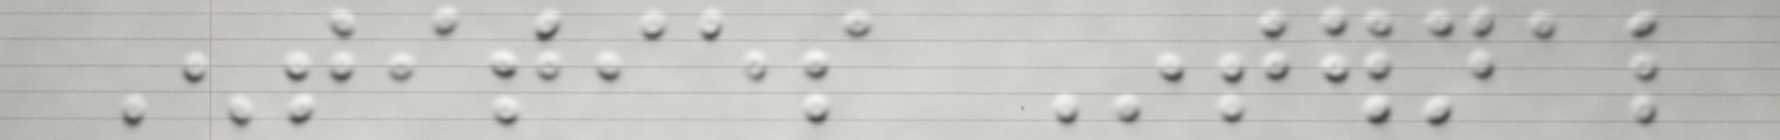Entities Internal
